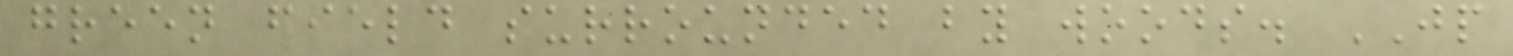green field surrounded by woods. JP
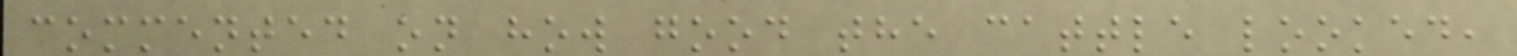commented on how good the cattle looked,
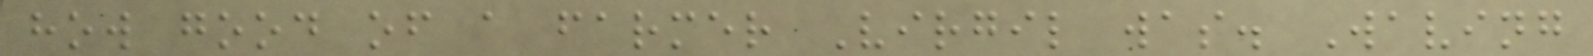how good of a farmer Virgil was. Waving
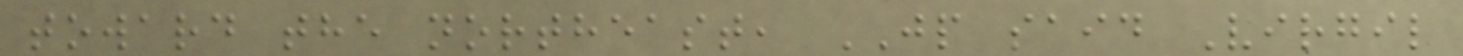toward the northeast, JP said Virgil
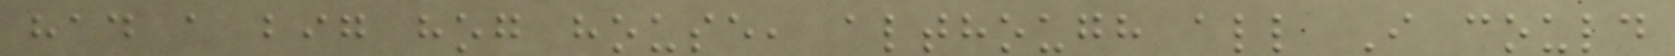had a big hog house, although all I could
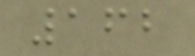162
